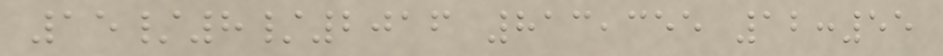15/8/2016 813,355 12:55
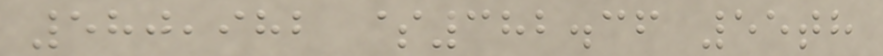580,982 $382.36 55th
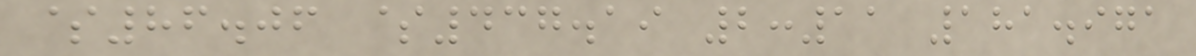$86.06 $437.19 2:11 181.971
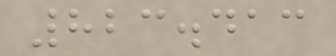823.413
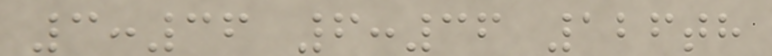3:36 6:36 126th
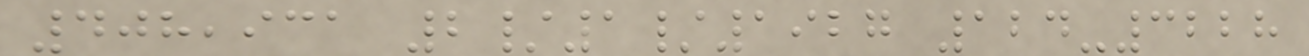408,931 2/1/1927 124-3228
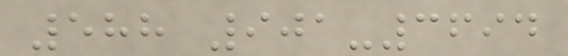588 901-3694
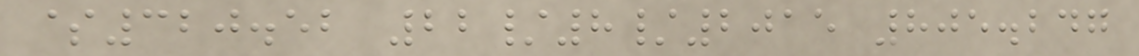$320.52 22/8/2015 805.247
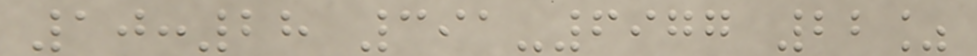10:28 391-6977 22%
